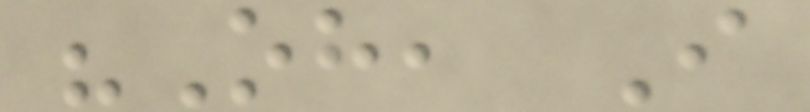"Oh, I
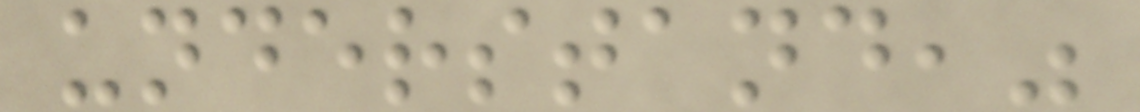understand,"
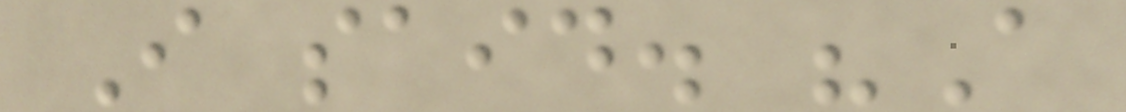I said. "A
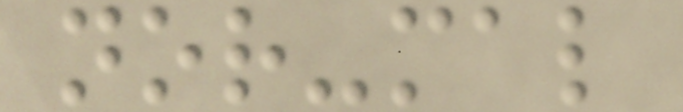nor-mal
